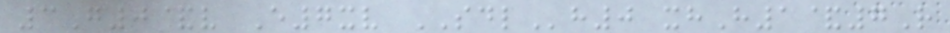3G0&v E7xv SDLh0 xhH1&7R
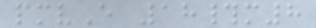pmvE 18#m8
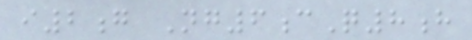i2g Ng6cQ8h
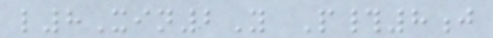l8Xin2Y P#8j
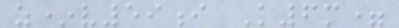z*v59i K6m=
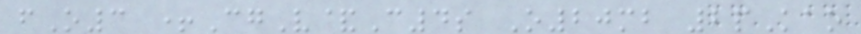fO3 +CgV&C4s O20mb 2pKao
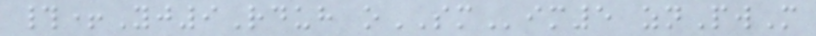#+Yj9Rduh oSMim5 znPwM
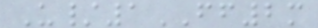U/1FF2m
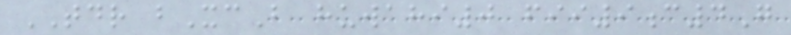TDR bXcB huwahi0 fii9c4G
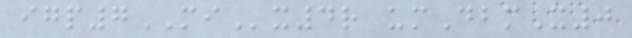igp7MIx4r umDbmX0
